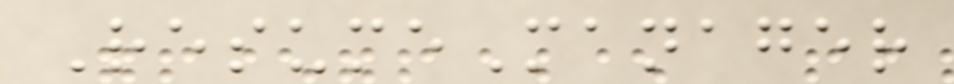ResumeManager
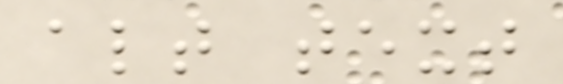alt text
